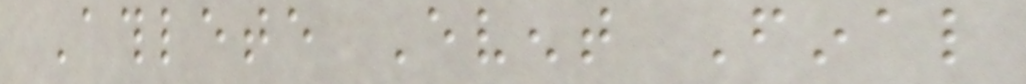Athlete Event Final
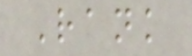Rank
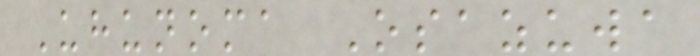Uhunoma Osazuwa
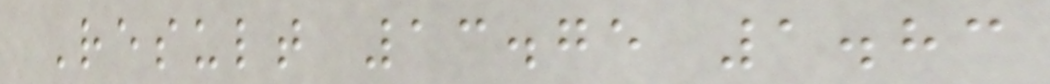Result 13.75 1.83
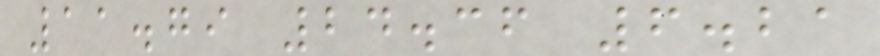11.79 24.36 6.21
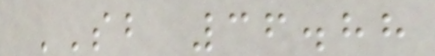SB 36.88
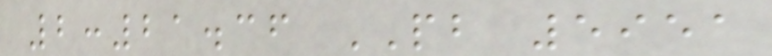2:21.36 PB 5951
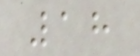18
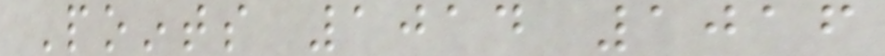Points 1014 1016
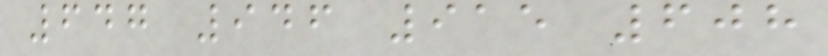647 946 915 608
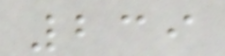239
